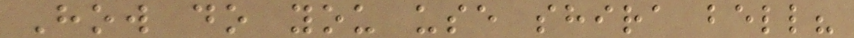How do you use shira bell?
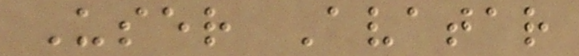User Avatar
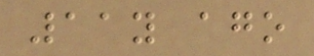11y ago
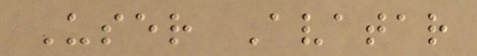User Avatar
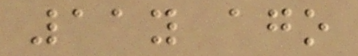11y ago
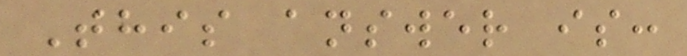This answer is:
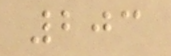203
